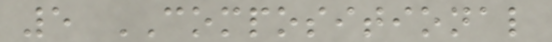5 COMPOSITIONAL
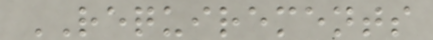REQUIREMENTS
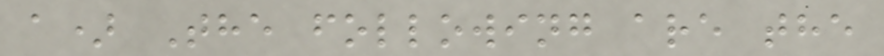a) The following are the
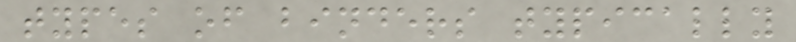types of binders typically
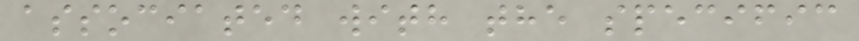associated with the specific
